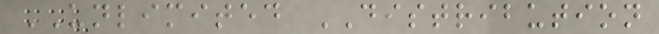UNLIMITED DISTRIBUTION
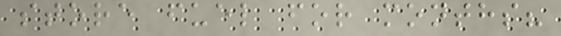store fuel for months?
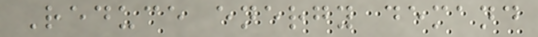Reduce energy demand
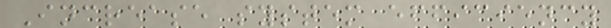Increase system efficiency
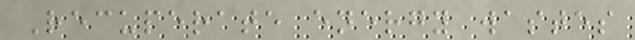Recuperate energy wastes
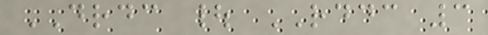DRDC | RDDC 3
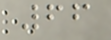66
